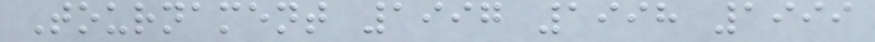Tournament 1997 1998 1999
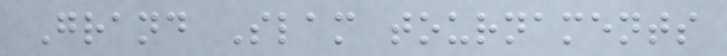Grand Slam tournaments
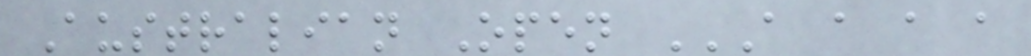Australian Open A A A A
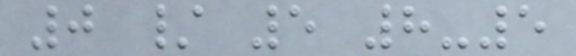0 / 5 8-5
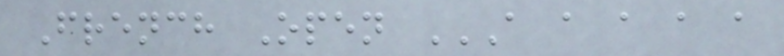French Open A A A A A
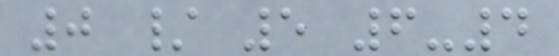0 / 5 6-4
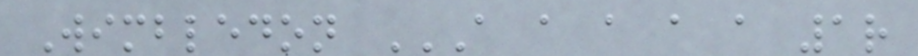Wimbledon A A A A A 1R
